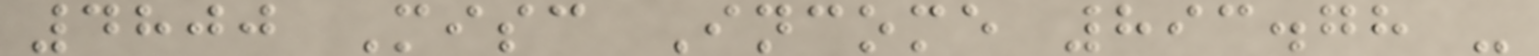4800 Misc Income 893.78 -
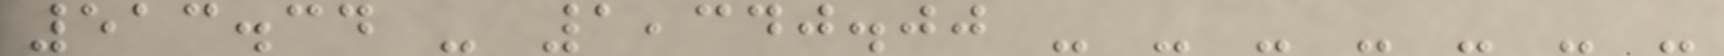513.34 - 1,340.00 - - - - - - -
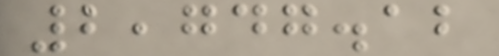2,747.12
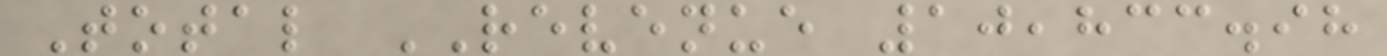Total REVENUE 10,833.98
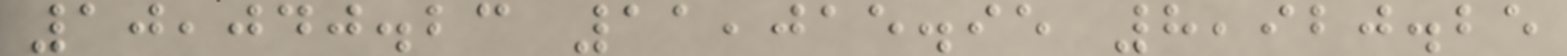10,040.23 11,015.95 8,920.25
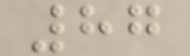87
